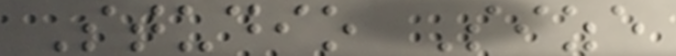Studio Size
